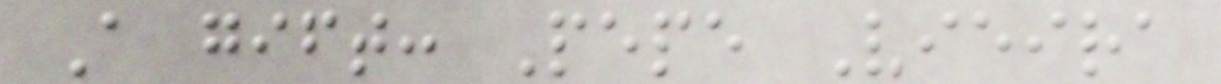A gift: Pepe Vieira
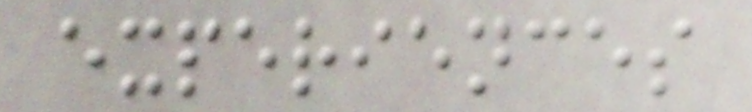experiences
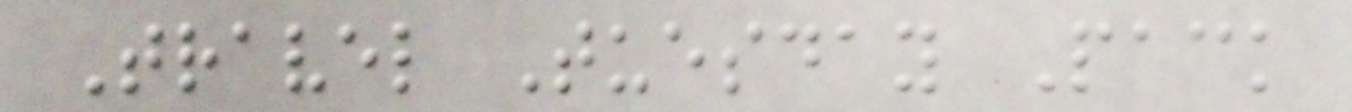Travel Tuesday Pack
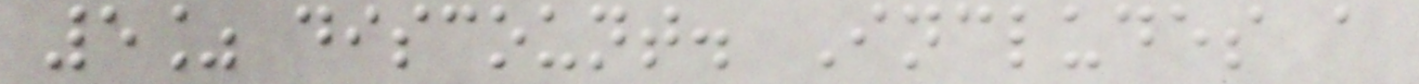5% discount. Includes a
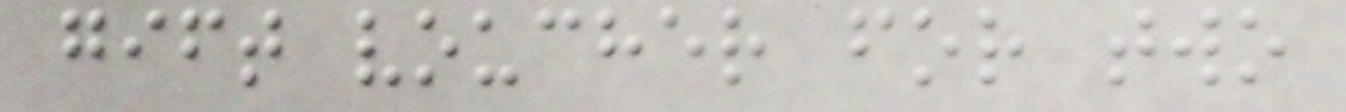gift voucher for two
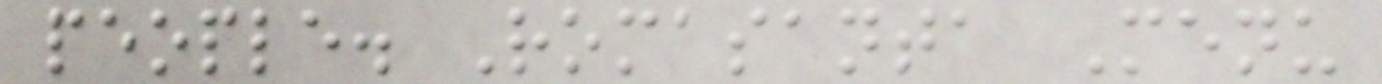people. Romasanta Menu
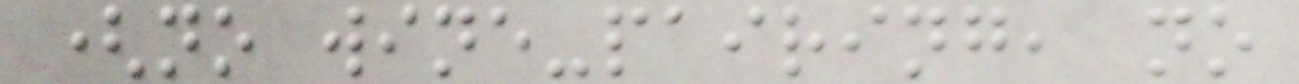(no wine-pairing, no
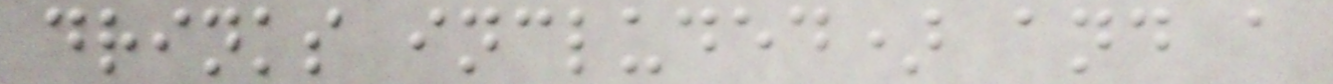drinks included) and a
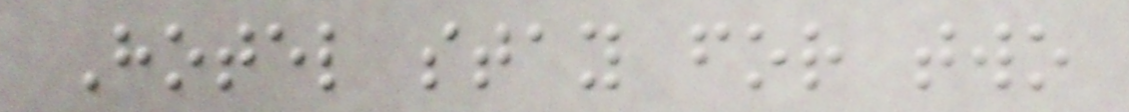Hotel stay for two
